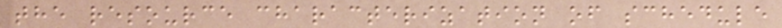the resource characterization of schedule
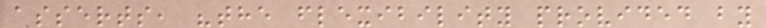asserts, "the flexibility provided by
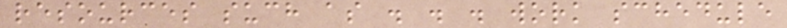resources such as . . . work schedule
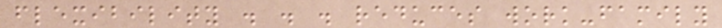flexibility . . . reduces work-family
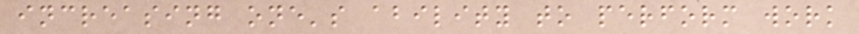increasing one's ability to perform work
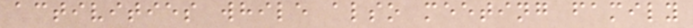activities while also meeting family
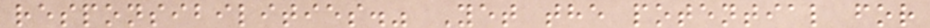responsibilities." Yet the potential for
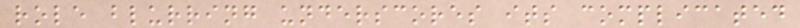role blurring underscores its complicated
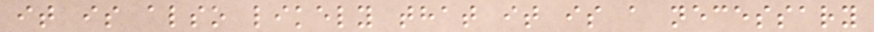it is also likely that it is a necessary
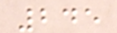245
